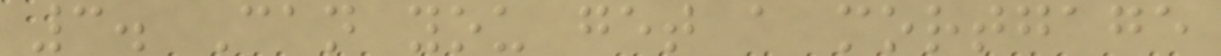3. Can you get a mortgage
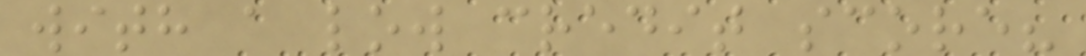with a low credit score?
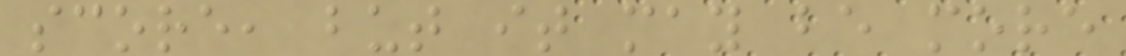score, but it may be more
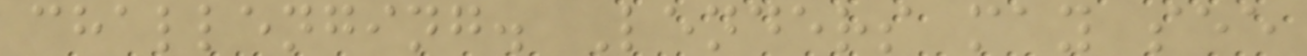challenging. Lenders may see
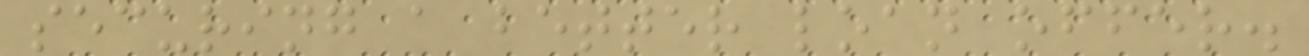securing a better loan offer.
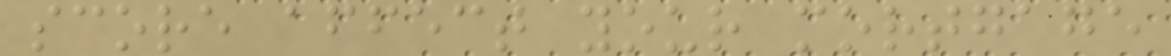score affect your mortgage
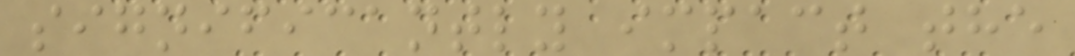significantly impact the
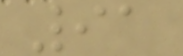91
